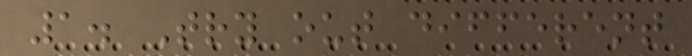1. Try out different
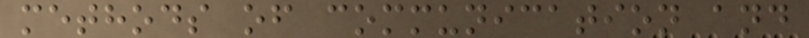methods of communication and
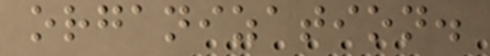organization.
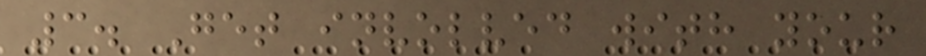3. Get involved with your
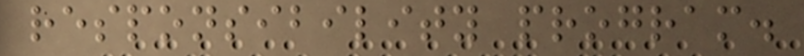responsibility program.
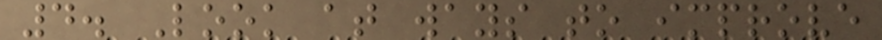4. Look at ways to improve
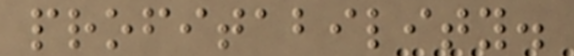profitability.
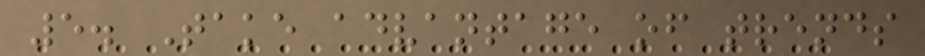5. Take advantage of trends
